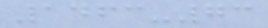1463-73
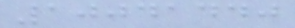10041440
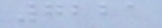7221
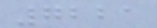7221
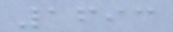1693
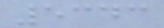5343
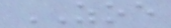ZOE
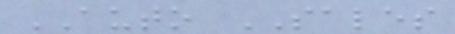AUTO SALES
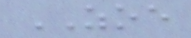ZOE
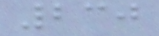230
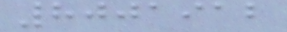8001912
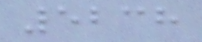5238
